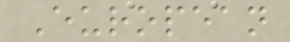European
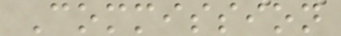Commission
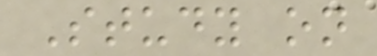Study on
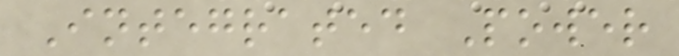Integrated Power
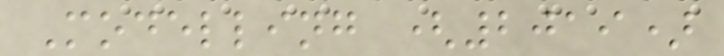Modelling (2019)
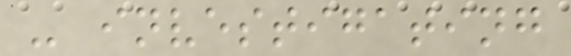- investigating
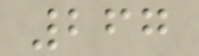267
